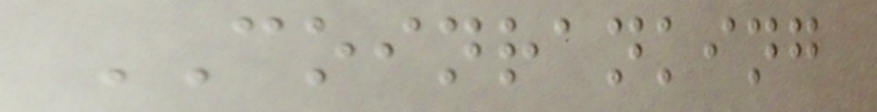COINRANKING
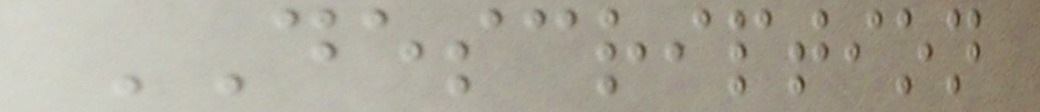DESCRIPTION
